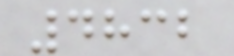4832
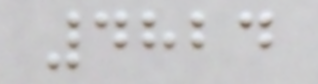4824
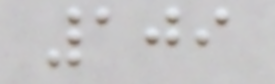109
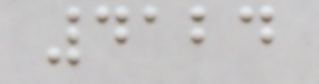4124
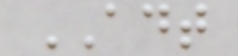ADT
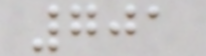701
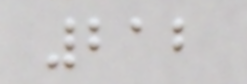212
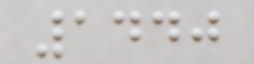1440
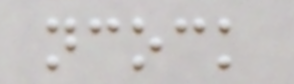ncock
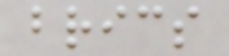brics
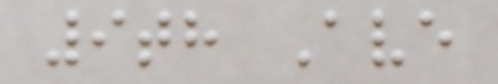9th Ave
